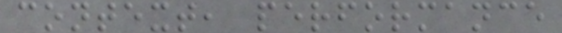context, performance
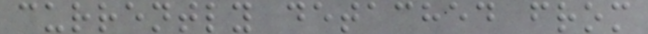currently detached from
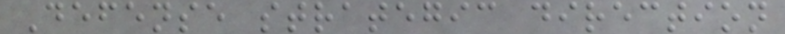Defense strategic direction
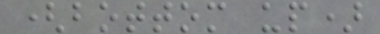(bottom up)
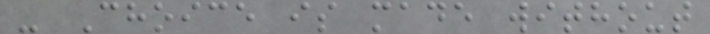- Choice is made without
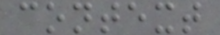context
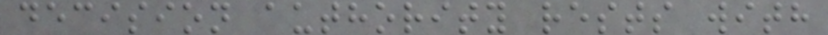decision authority rests with
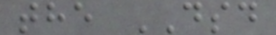the DSD
